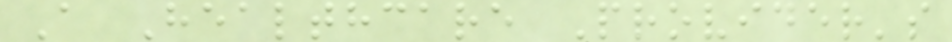A Healthcare Provider's
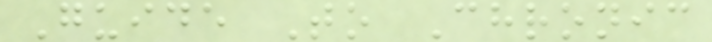Guide To Chronic
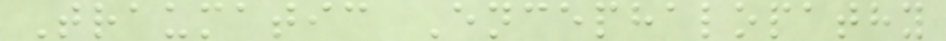Traumatic Encephalopathy
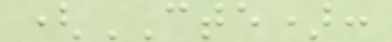(CTE):
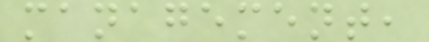management,
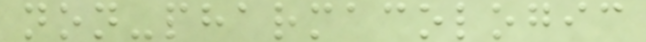non-pharmacologic
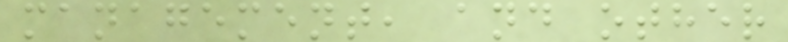management, and other
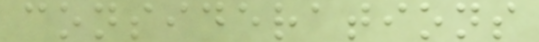considerations
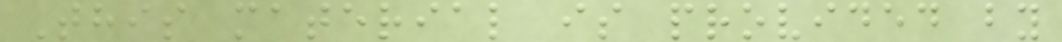This material is provided by
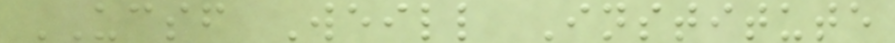UCSF Weill Institute
